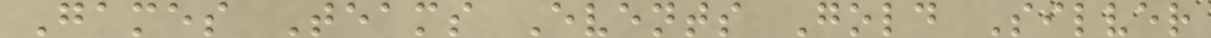Games Teams Events Gold Silver
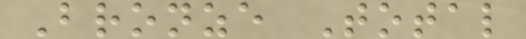Bronze Total
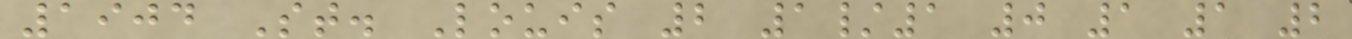1904 St. Louis 2 1/1 0 1 1 2
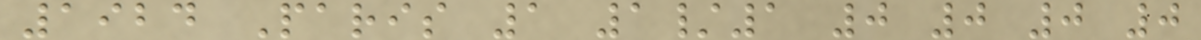1924 Paris 1 1/1 0 0 0 0
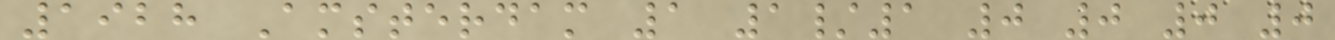1928 Amsterdam 1 1/1 0 0 0 0
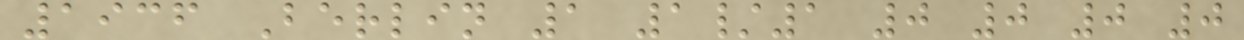1936 Berlin 1 1/1 0 0 0 0
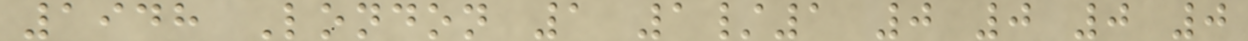1948 London 1 1/1 0 0 0 0
